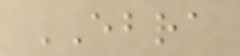EBRA
